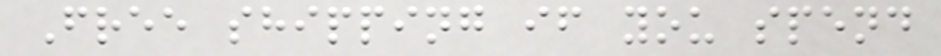Free shipping if you spend
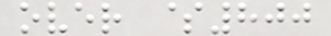over $800
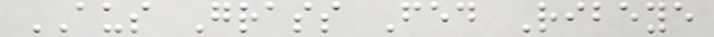AUS Grass Fed Ribeye
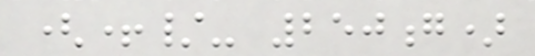(+/- 250g)
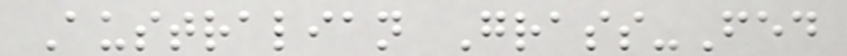Australian Grass-Fed
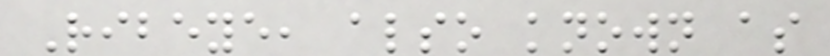Ribeye, also known as
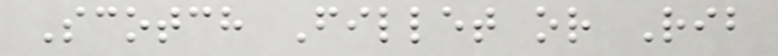Scotch Fillet or Rib
